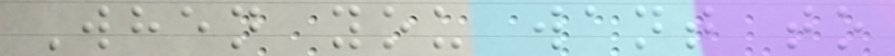When you want to
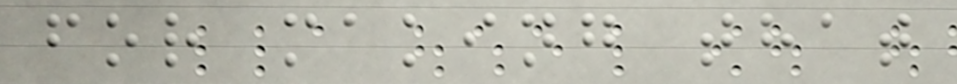for making that
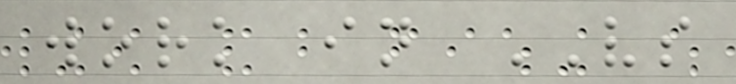work in VS
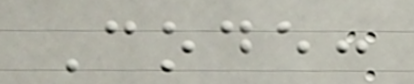Code:
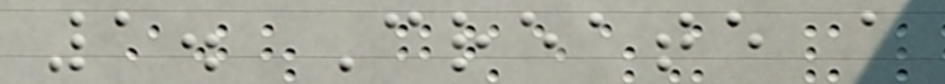1. Create a
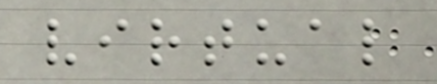virtual
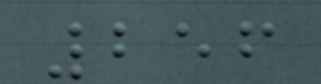256
